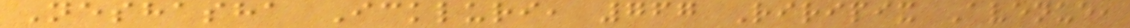Neshasha Ickluri, 767 Riripix Avenue,
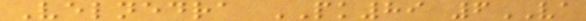Velnedra PK89 6VA
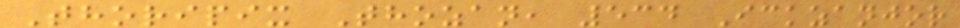Thoripix Thozan, 534 Ickzanjor
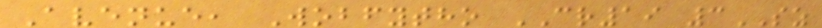Avenue, Wobfytho CR19 3SZ
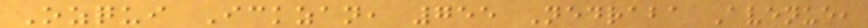Ozqui Ickzan, 755 Nedraba Avenue,
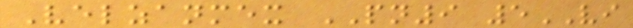Velzanmex PN9 5VI
